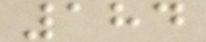184
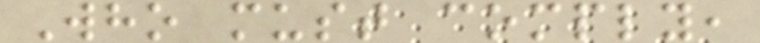Who must comply,
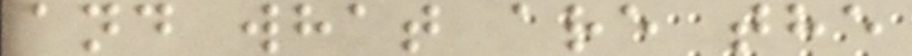and what are the
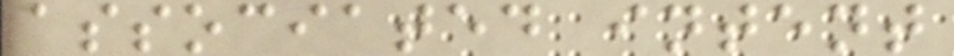associated intent
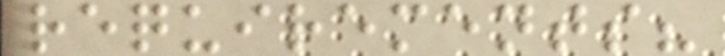requirements?
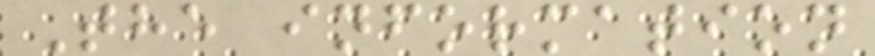The information
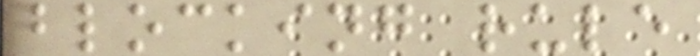blocking rule
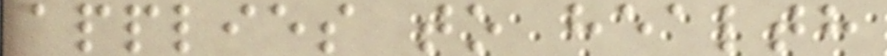applies to health
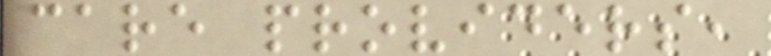care providers,
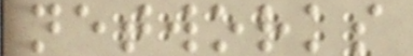networks
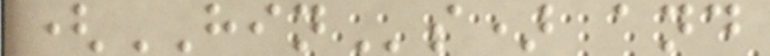(HINs) and
